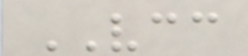VCC
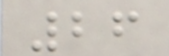26
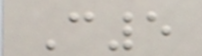C5
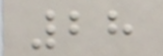28
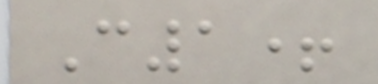C1+
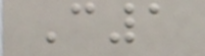C1
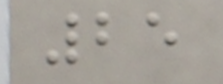25
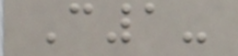C1-
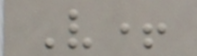V+
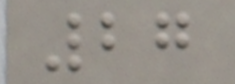27
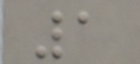1
